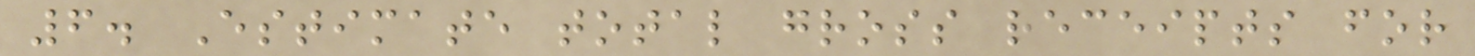6. Estimate total gross receipts for
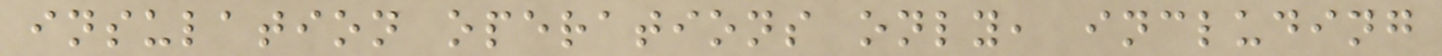insulation operations only, including
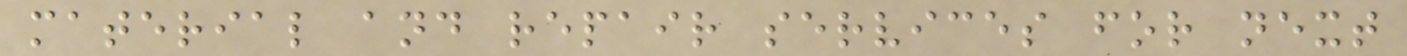material and repair services for next
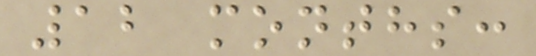12 months:
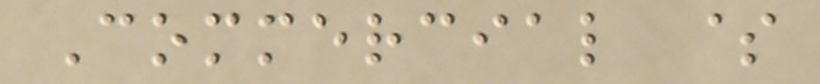Commercial $
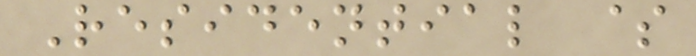Residential $
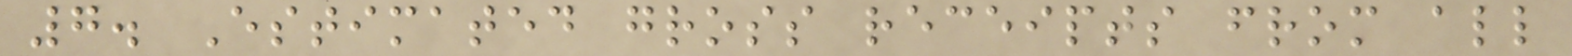7. Estimated gross receipts from all
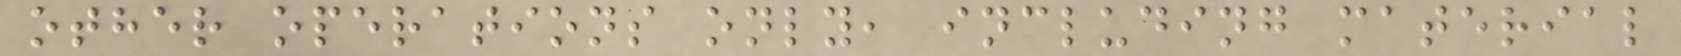other operations only, including material
